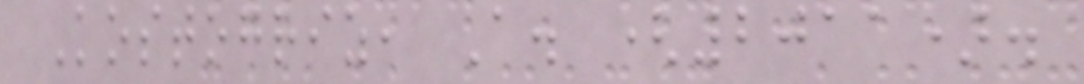Kostogriz, A. (2011).
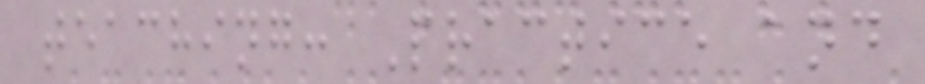teaching: Practice and
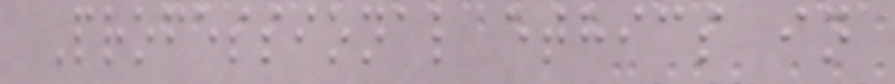Professional ethics in
